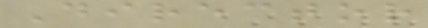Director
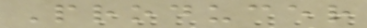Producer
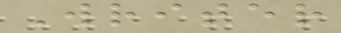Writer
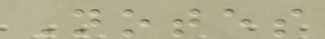Notes
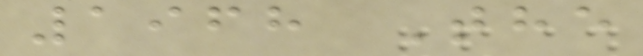1968 The
